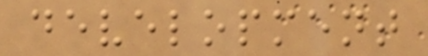development
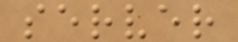server
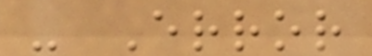- Error
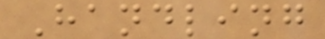Handling
